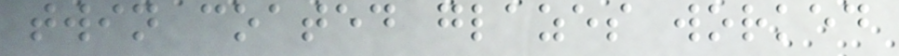twin coated glazes worked
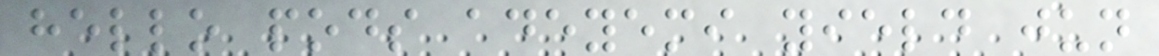hello pods adeyemi yield jun
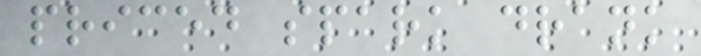priced spark drank
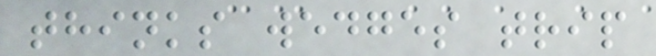thinks wedges trip
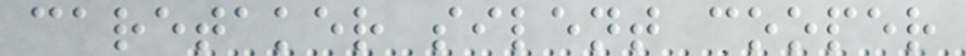caretaker silent cooper
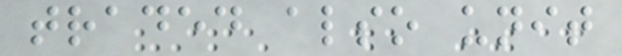traded also unit
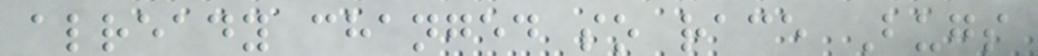already changed so race Bugs
